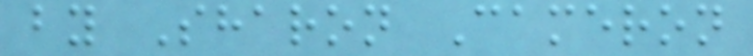by Sharon Cameron
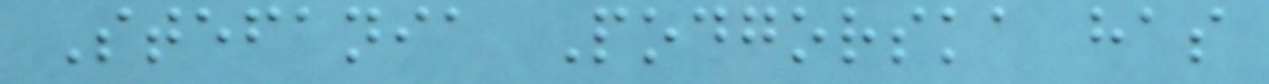Stefania Podgorska has
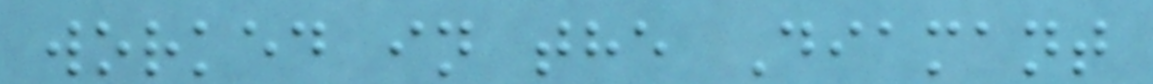worked in the Diamant
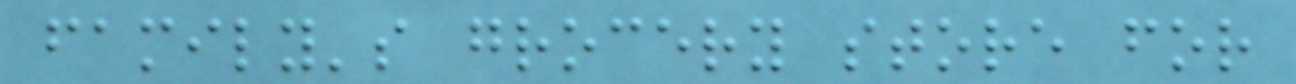family's grocery store for
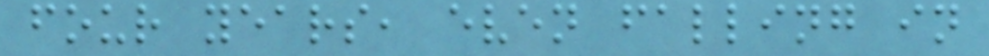four years, even falling in
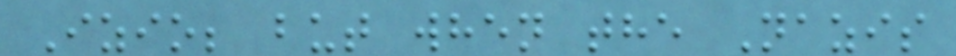Izio; but when the Nazis
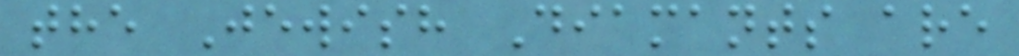the Jewish Diamants are
